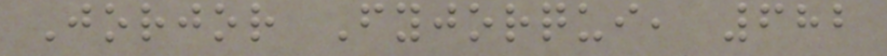Jorjor Fyjorqui, 682
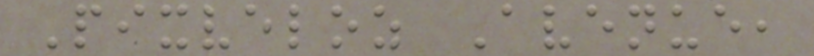Pixveloz Avenue,
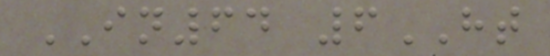IN64 6HT
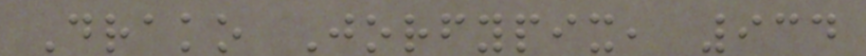Drako Jorfypix, 934
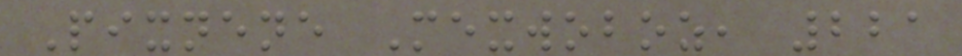Pixnene Mexwoboz, 221
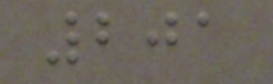201
